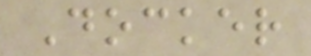Docker
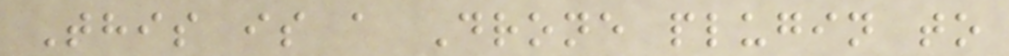This is a Drone plugin to
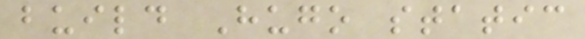build Hugo static
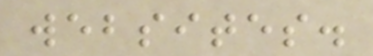websites.
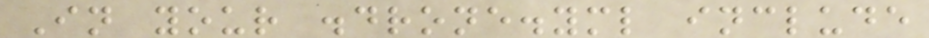In your .drone.yml include
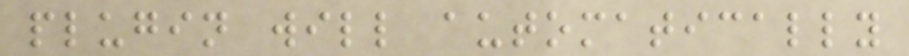plugin will automatically
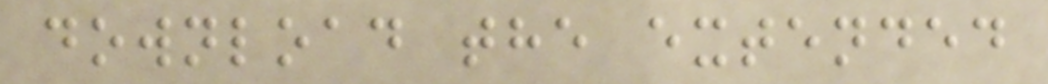download the extended
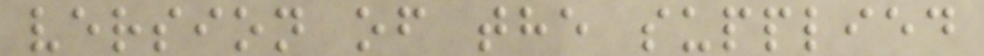version of the supplied
